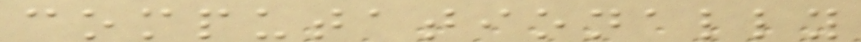computationally
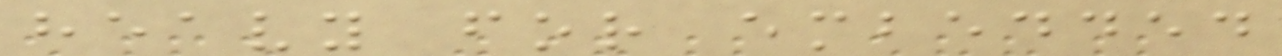heavy for embedded
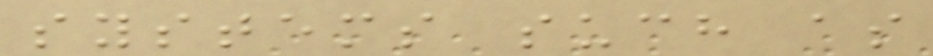systems such as
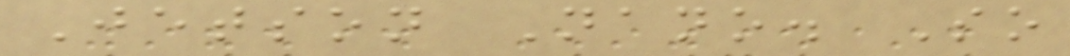Jetson Nano. So
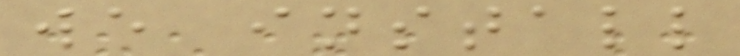we install
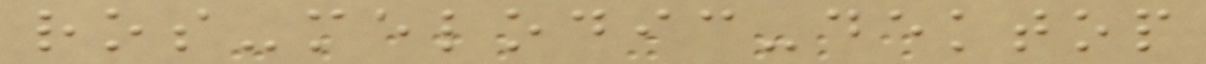ros-melodic-dektop
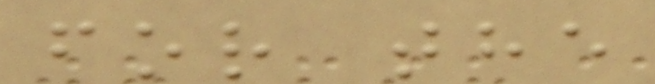for the
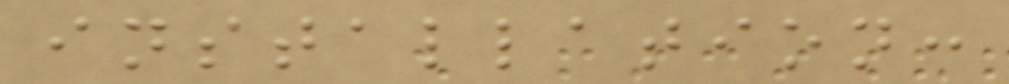installation:
